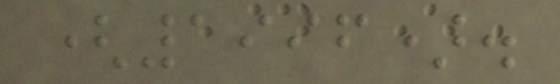(1996).
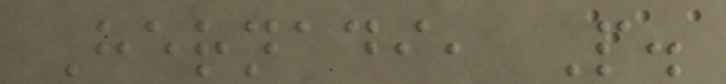Hernadi, P.
